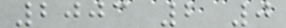2003 2 0
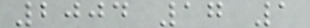2004 17 1
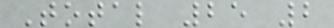Total 25 2
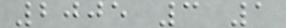2005 3 1
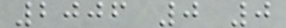2006 0 0
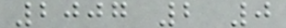2007 2 0
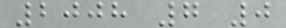2008 7 0
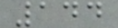144
